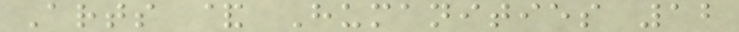Arts & Humanities 12
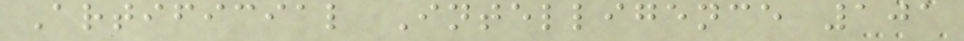Artificial Intelligence 101
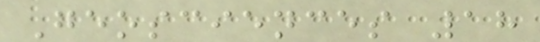Geosciences 18
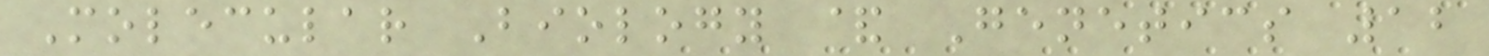Molecular Biology & Genetics 12
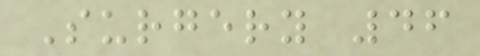Surgery 46
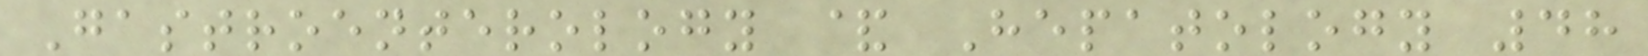Gastroenterology & Hepatology 48
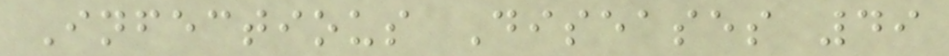Infectious Diseases 49
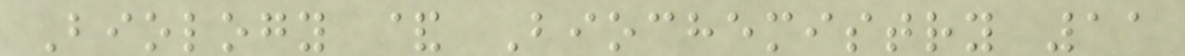Biology & Biochemistry 11
